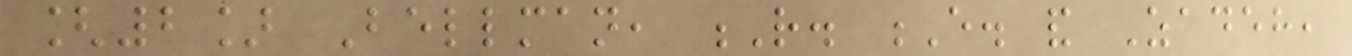[2] Bellman, R. E. and Zadeh,
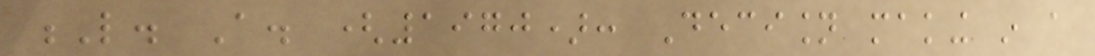L. A. (1970): Decision making in a
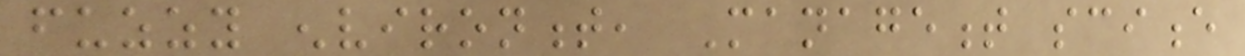fuzzy environment, Management science
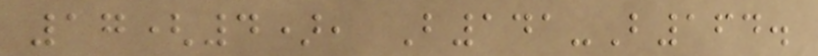17(4), B141-B164.
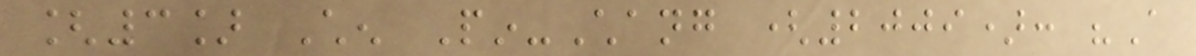[3] Chen Pin-Chang (2009): "A
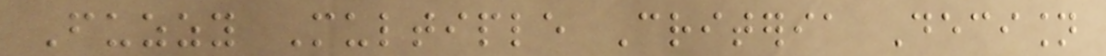Fuzzy Multiple Criteria Decision
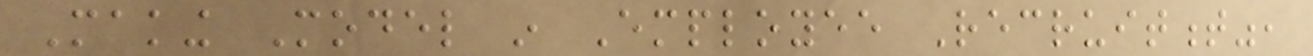Making Model in Employee Recruitment",
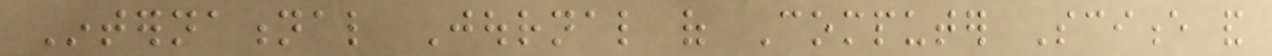International Journal of Computer Science and
